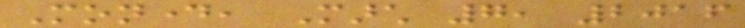Monday, March 7, 2016
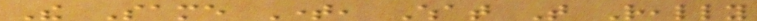The Same Time, What That Really
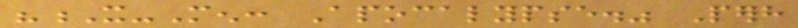"X-Men: Apocalypse." Perhaps
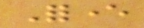Forever
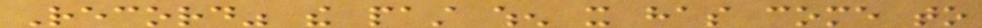Record" the past when it has come to
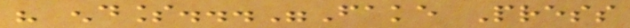his endless..."Fake Press
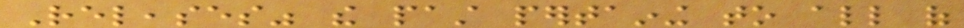Releases" the past pertaining to all of
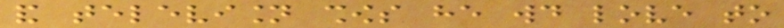and television shows he would love to
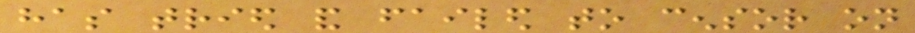has tried and failed to censor on
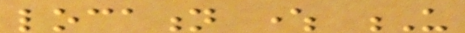location where U
